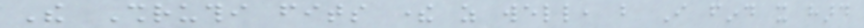The Shruthi fits there as well, but I find it hard
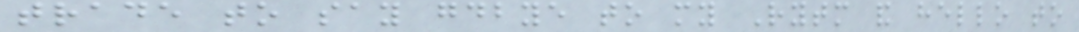trade to say goodbye to my Rytm and hello to
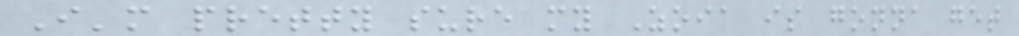I'm pretty sure my Zoia is gonna get
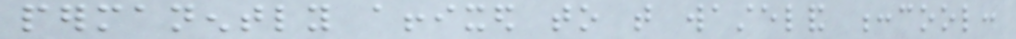permanently affixed to that wasteland :cool:
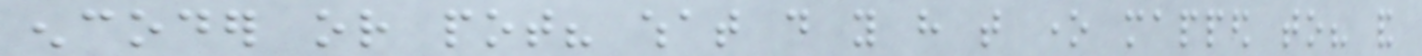encoder or pot? what do you have that one mapped to? and
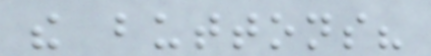the buttons?
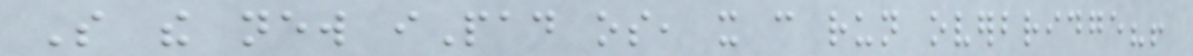So the new iPad os, it can run overbridge?!
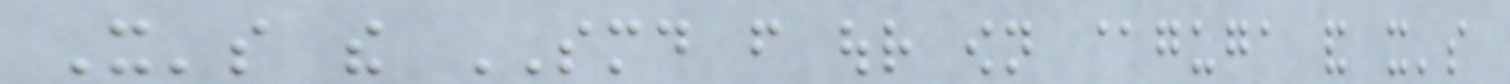It's the SMD from our own @guga and it's
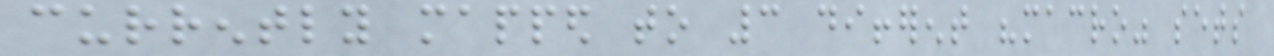currently mapped to 3 different "macro" sets
